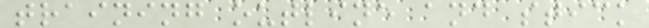training outline and stick
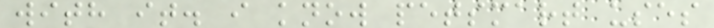with it. i know petsmart uses
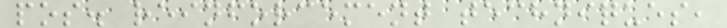pos. reinforcement techniques,
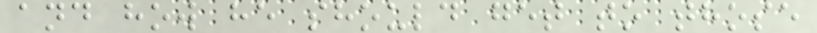and how he should get to those
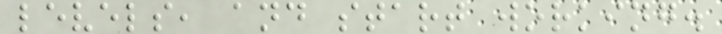levels, and start working.
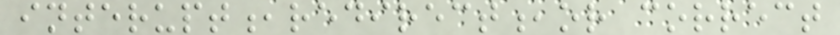interupt,redirect,or correct
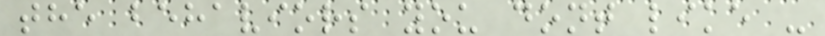the behaviors you dont like -
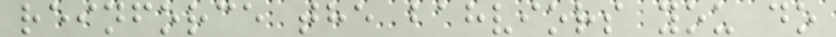reinforce the bahviors you do
